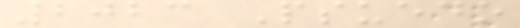2023 Psuedo
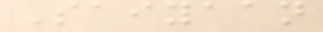Saiyaan
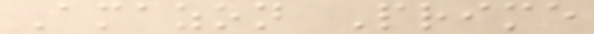Amazon Prime
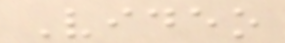Video
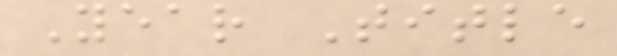Year Title
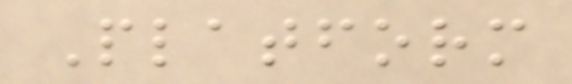Platform
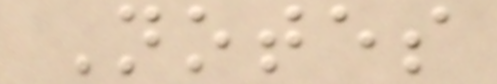Notes
